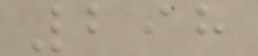298
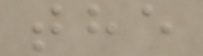the
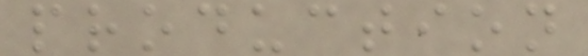production
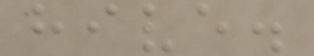hive.
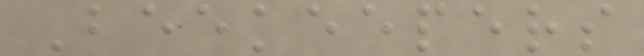Beekeepers
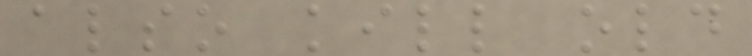also kill old
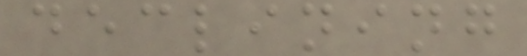declining
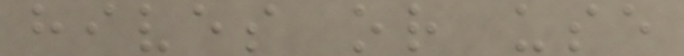hives or use
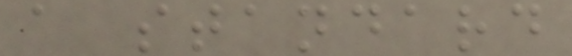a standard
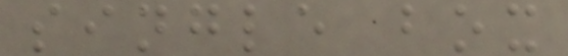single box
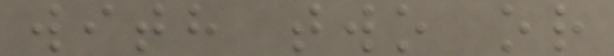with two or
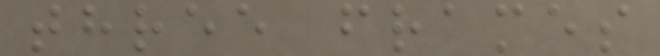three frames
